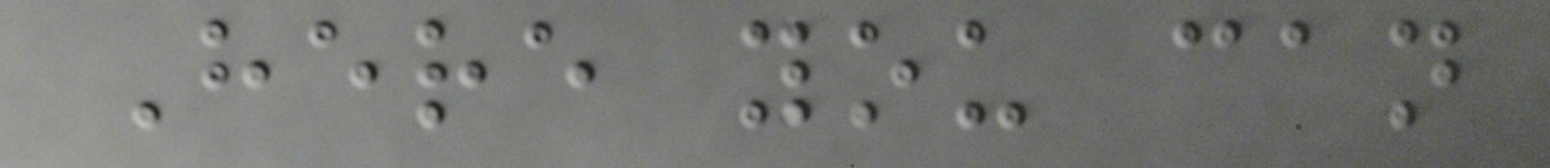Here you can
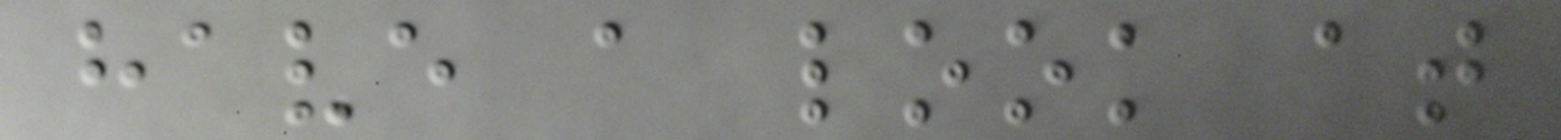have a look at
